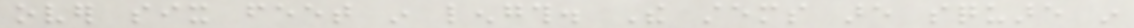over six feet in length. The stems are square in
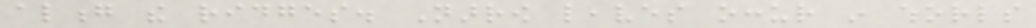along the ridges. Narrow leaves occur in whorls
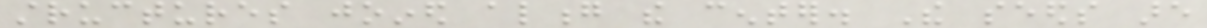structures joined along the center. The seeds are
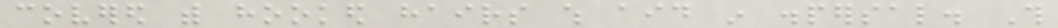covered with hooked hairs which aid in dispersal. This
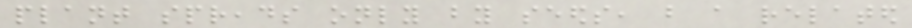plant spreads only by seeds, but a related
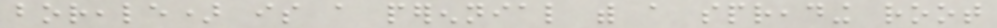boreale) is a perennial with a spreading root
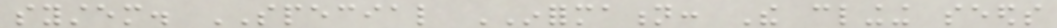system. SPECIAL INFORMATION: The clinging seeds
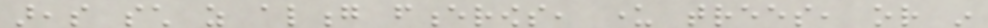areas such as along fencerows, under trees, or in
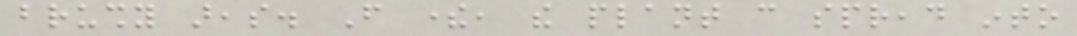brushy areas. From there, the plant can spread into
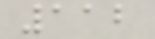112
